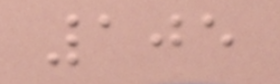105
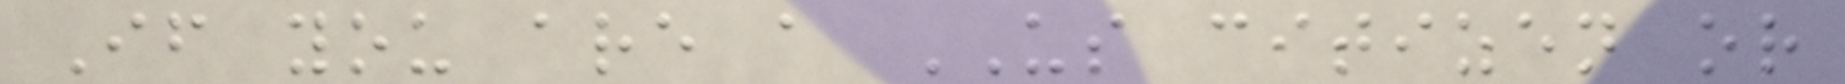If you are a US citizen or
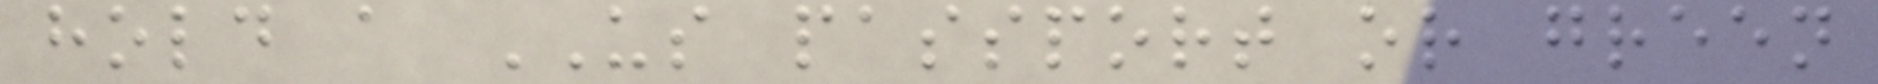hold a US passport or green
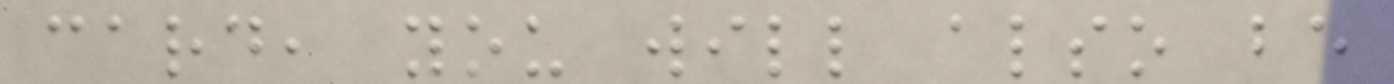card, you will also be
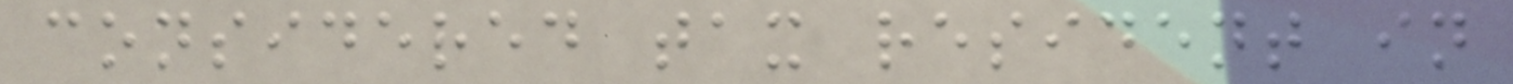considered tax resident in
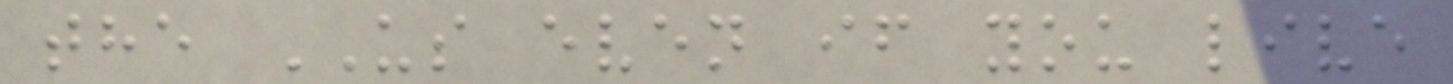the US even if you live
